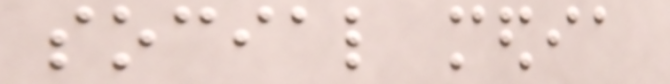social media
